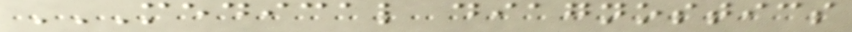MEDICAL DIAGNOSTICS
